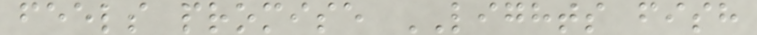feels promise LIGHTS fish
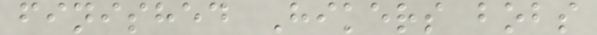finished Hikers bobs
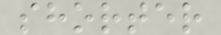shorter
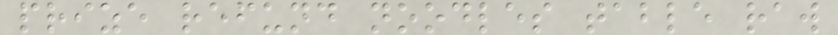prize refund noodles table raw
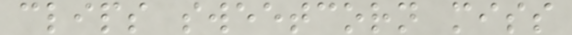clips sweetcorn miss
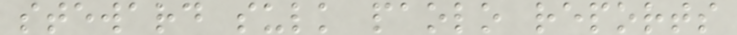steward sulk paolo reports
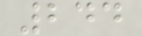244
